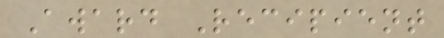Award Recipient
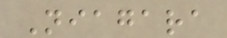Niagara
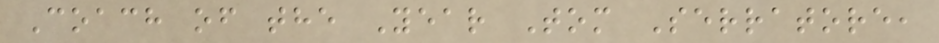Coach of the Year Tom Serratore,
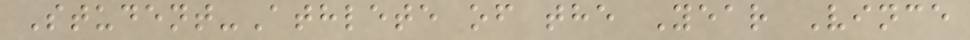Student-Athlete of the Year Vince
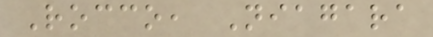Rocco, Niagara
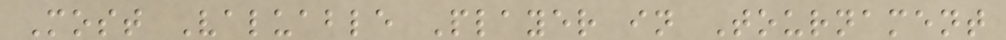Most Valuable Player in Tournament
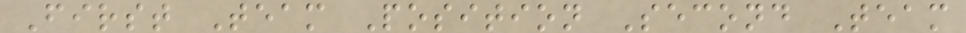First Team Position Second Team
